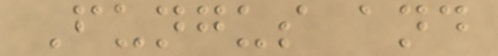Fungus and
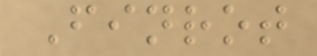Finrot
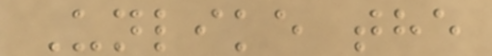Unlike the
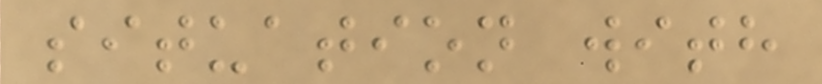situation with
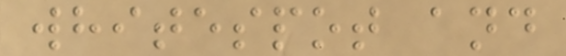whitespot and
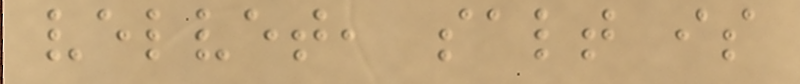velvet, salt is
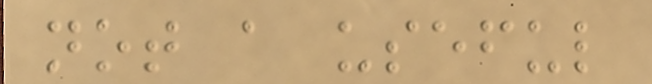not a useful
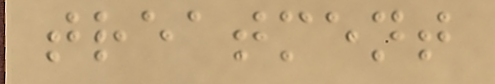treatment
